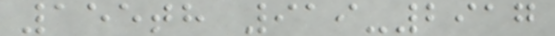155th 919-2917
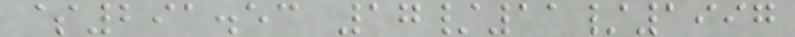$291.53 17/11/1997
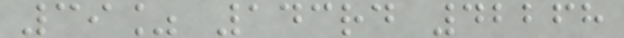39% 143rd 42268
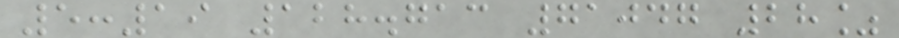5:19 128.713 71047 28%
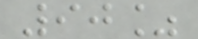90%
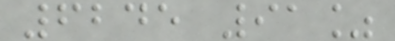6245 91%
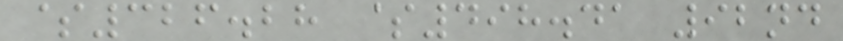$326.28 $498.41 92nd
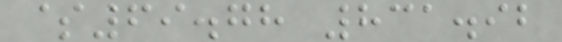$69.78 831.92
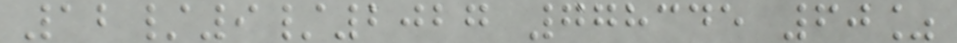12/9/2027 778345 60%
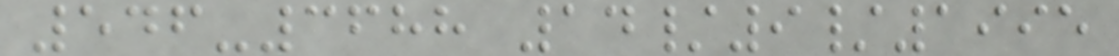546-3688 14/9/1995
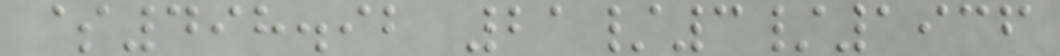$498.92 21/3/1936
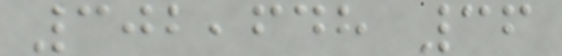302,648 36
